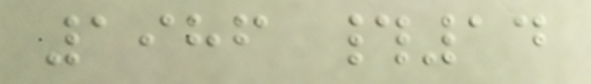1986 #14
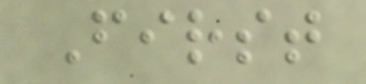First
